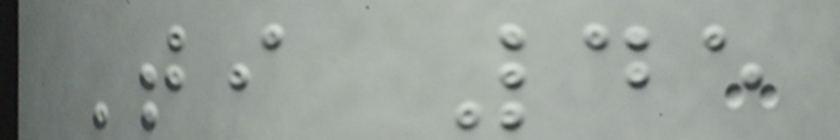Ti 45
